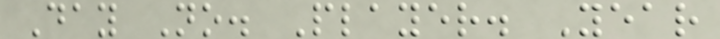Day No. Player. Year
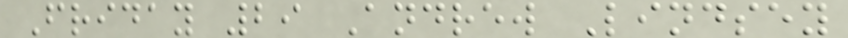Friday 29 Andrew Lindsey
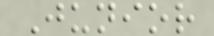Junior
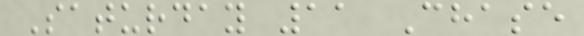Saturday 11 Chase
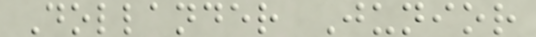Dollander Junior
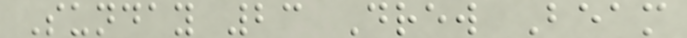Sunday 23 Drew Beam
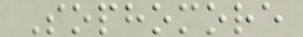Sophomore
